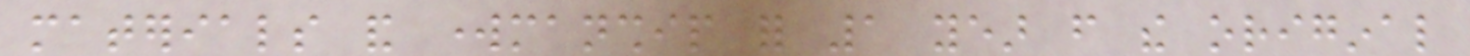materials and workmanship for 1 year from the original
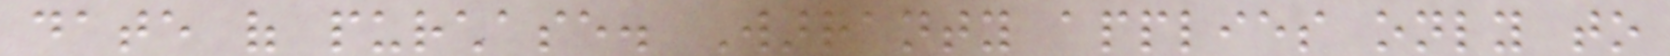date of purchase. Warranty applies only to
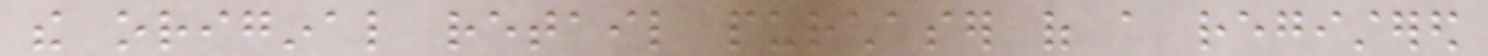the original retail purchaser of a registered
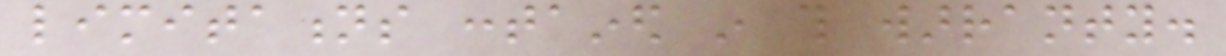limitations contained in this warranty.
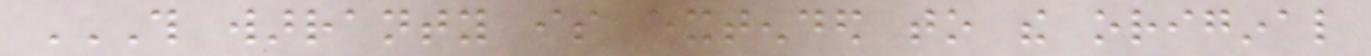THIS WARRANTY IS EXTENDED TO THE ORIGINAL
